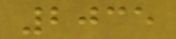2035
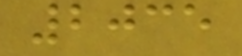2035
